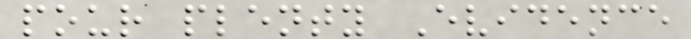pour plenty Evidence
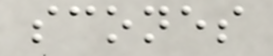scones
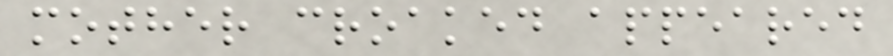mother croaked appeared
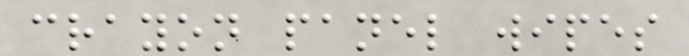crayon panel wipes
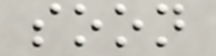soon
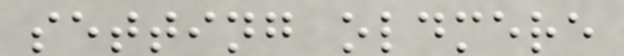setting oldmere
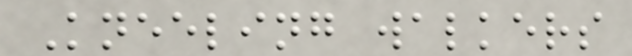Kneeling walkers
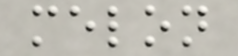melon
